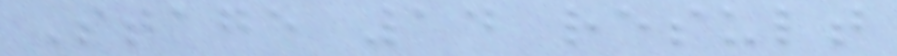Stage 14 result
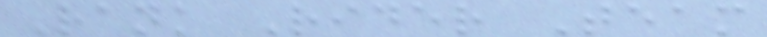Rank Rider Team
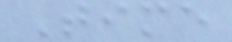Time
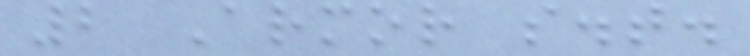2 Armor s.t.
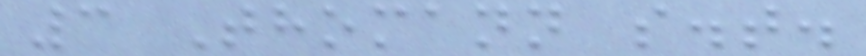3 Thomann s.t.
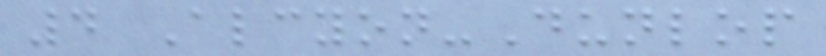4 Alcyon-Dunlop
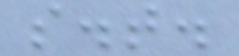s.t.
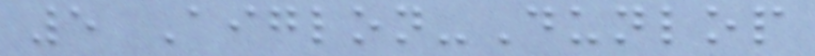5 Aiglon-Dunlop
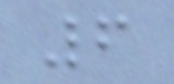6
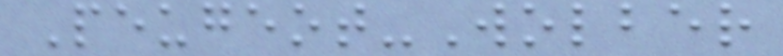Peugeot-Wolber
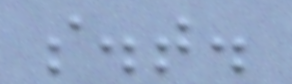s.t.
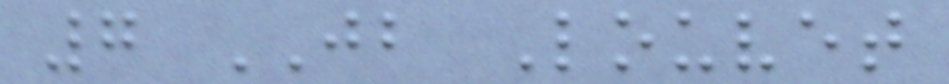7 JB Louvet
